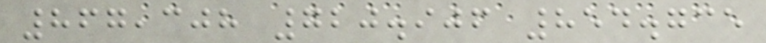867,308 720.906 854.735
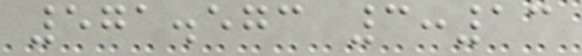571.573 3:13
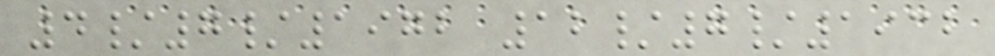4/7/1972 12/7/1932
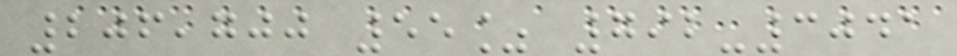206,700 55% 792-3041
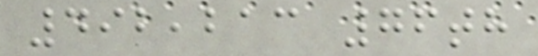492,213 76th
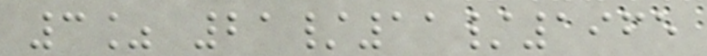3% 21/11/1965
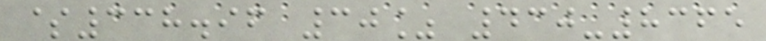$338.96 30% 430-8365
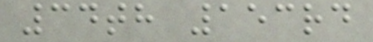34th 153rd
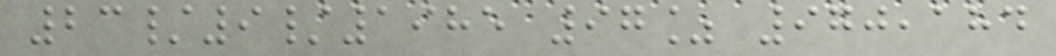23/9/1985 97% 970,184
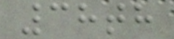38th
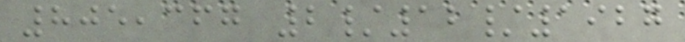805,367 2/12/1927
